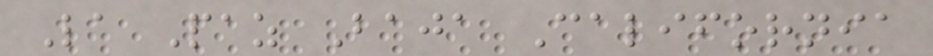La Paz Baja California
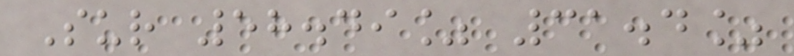Sur 58.49% 31.4%
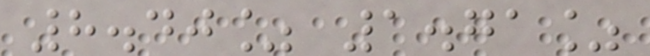8.40% 1.71%
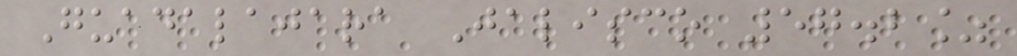Guadalajara Jalisco 57.2%
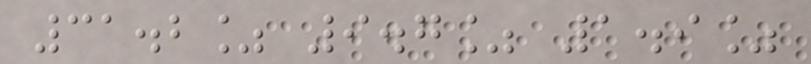31.2% 9.7% 1.9%
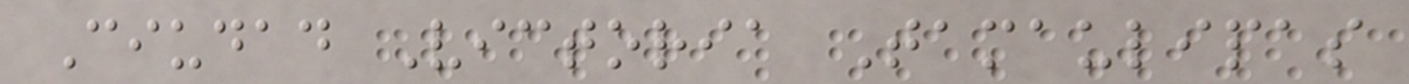Ciudad Victoria Tamaulipas
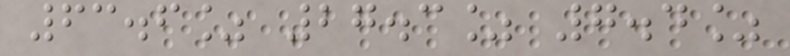63.6% 27.3% 7.4%
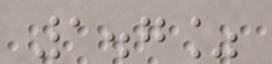1.7%
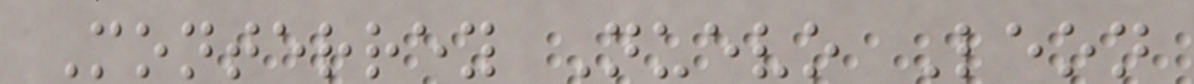Monterrey Nuevo Leon
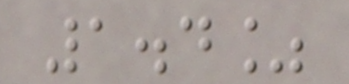1.4%
